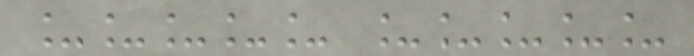_____ _____
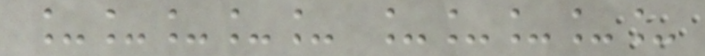_____ _____
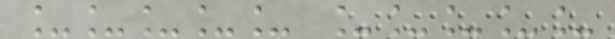_____ _____
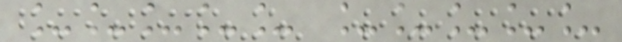_____ _____
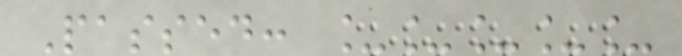Passed: _____
